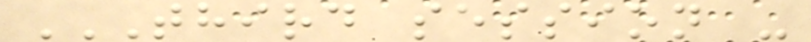THIRD SESSION -
